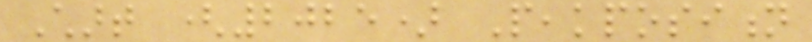Chart (2025) Peakposition
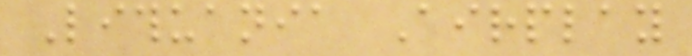Lithuania Airplay
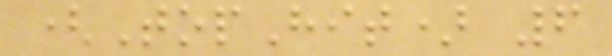(TopHit) 6
